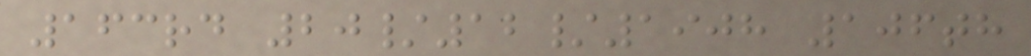163rd 20/12/1908 106th
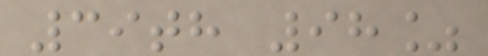39th 98%
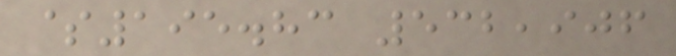$195.83 532,906
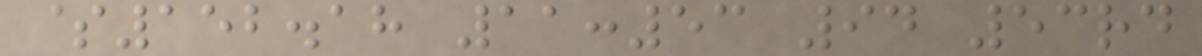$152.18 11:53 94 53rd
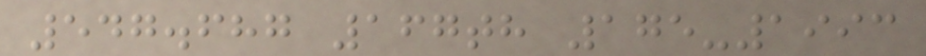547.687 167th 175-1993
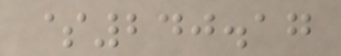$240.17
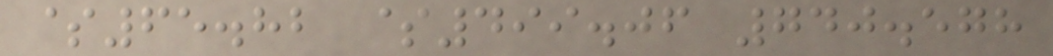$65.82 $499.06 740.578
